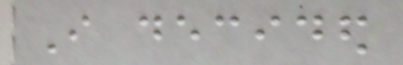I decided
